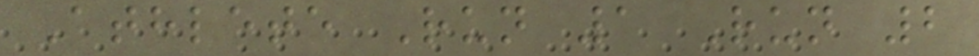Athlete Run 1 Run 2
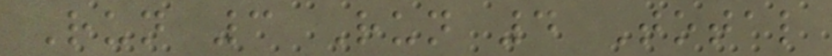Run 3 Run 4 Total
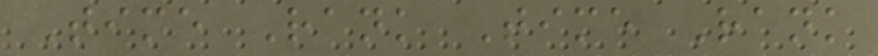Time Rank Time Rank
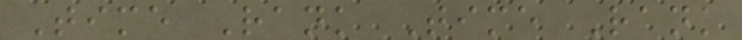Time Rank Time Rank
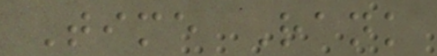Time Rank
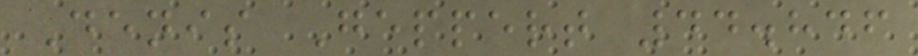Denis Geppert 44.846
